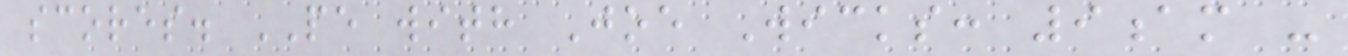scores. PE with Joe Wicks: 9am -
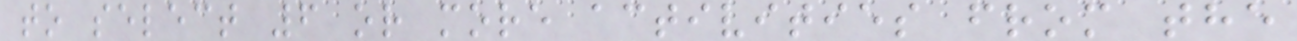to select 6 or more activities from the
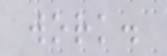work.
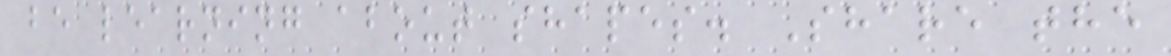be learning about shapes. Share the
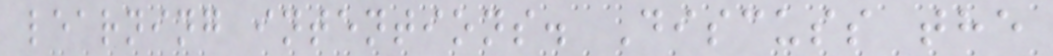learning intentions. Discuss the
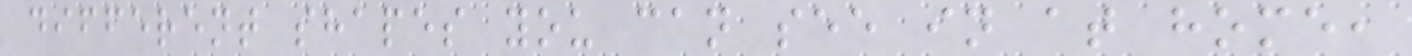different shapes you can see in at home,
